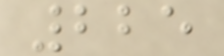225
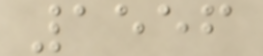1556
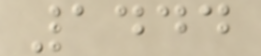1444
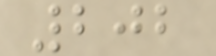202
